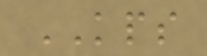KPS
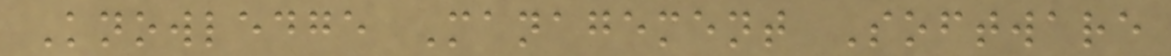Knowledge Management Software
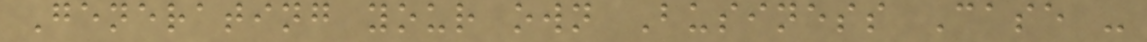Generating your own Business Case -
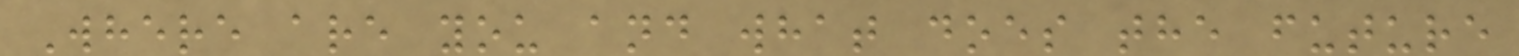Where are you and what does the future
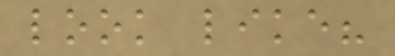look like?
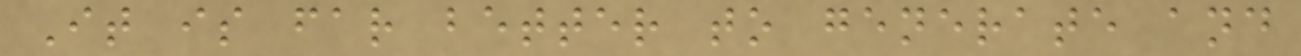It is far better to generate and
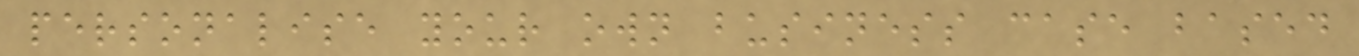personalise your own business case based
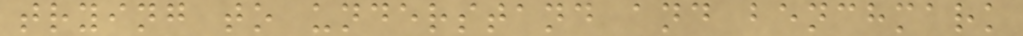trying to understand and benchmark
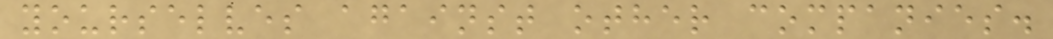yourselves against other companies.
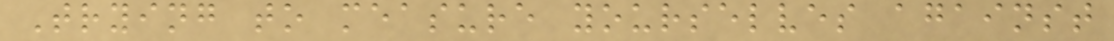Trying to measure yourselves against
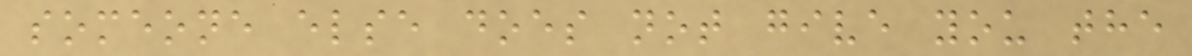someone else does not give you the
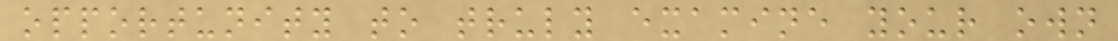opportunity to truly examine your own
